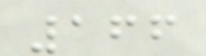166
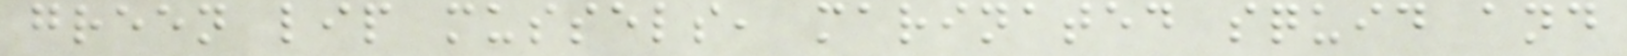green lip mussels, marinated squid and
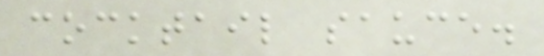cocktail sauce.
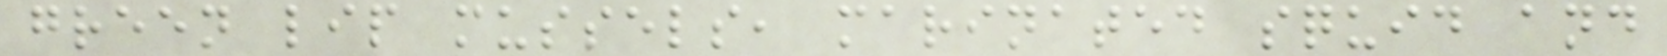green lip mussels, marinated squid and
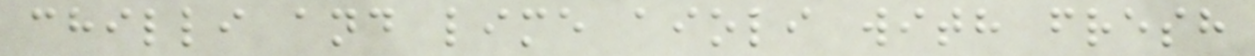chilli and lime aioli with fresh
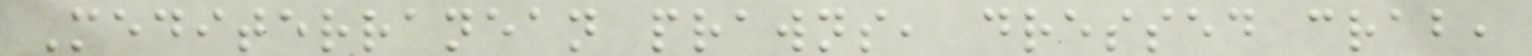Mediterranean prawns, dressed crab,
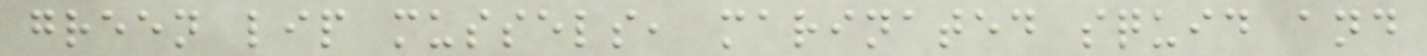green lip mussels, marinated squid and
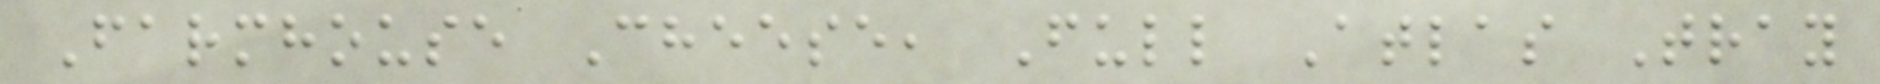Farmhouse Cheese, Full Atlas Tray
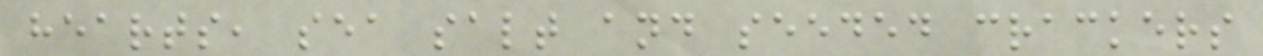hearts, sea salt and seeded crackers
